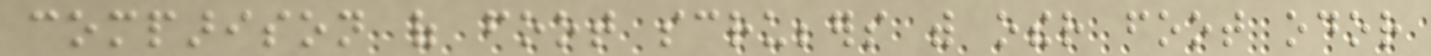comparison of foot scrubbers with other foot odor
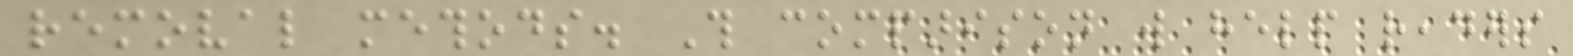removal methods. This comparison will help readers
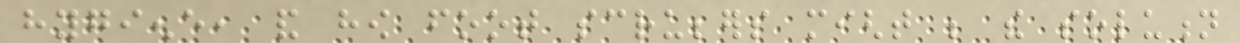hygiene, and how foot scrubbers might be the solution
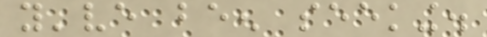you've been seeking.
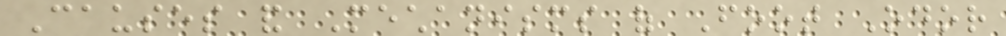Causes and Mechanisms of Foot Odor
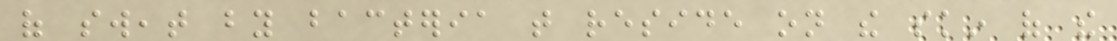of sweat by bacteria that reside on the skin of the
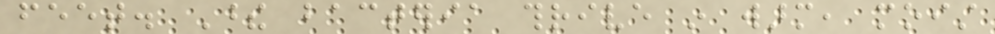feet. These bacteria thrive in warm, moist
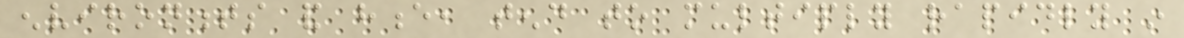environments and hence, tend to multiply rapidly in
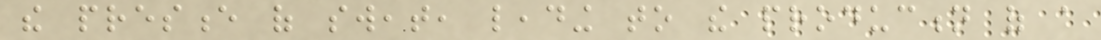the presence of sweat, leading to the production of a
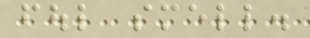foul smell.
